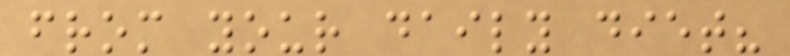from your daily diet?
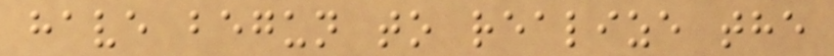have begun to realize the
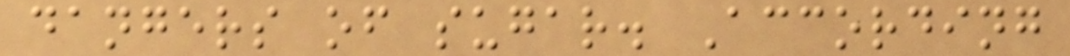dangers of sugar. According
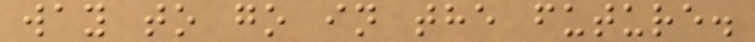way to go in the future.
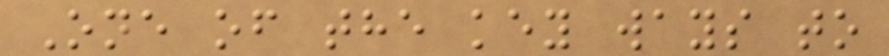One of the key ways to
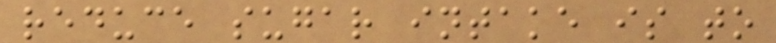reduce sugar intake is to
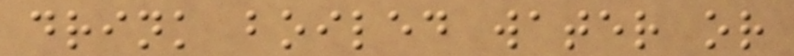drink boiled water or
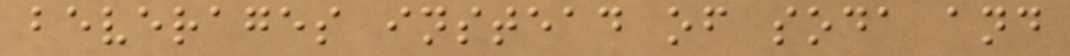beverages instead of soda and
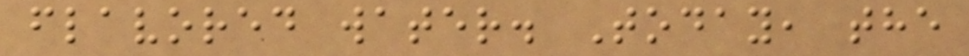flavored water. Today, the
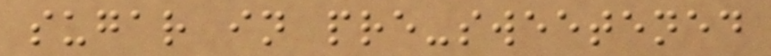sugar in pre-sweetened
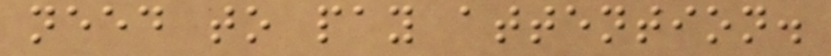need to pay attention.
